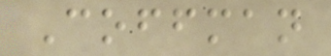Coffman
